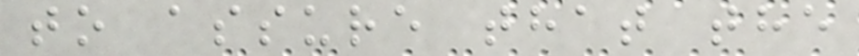to assure that the
